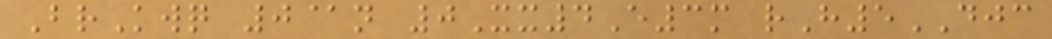BrKwq 0@n 0Xx4E3m rH5DJC
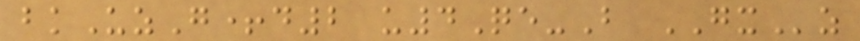bkUzG+d2 u4Qe-B GXz
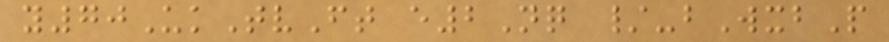y70UkTvFt e2Nq /-bWxbP
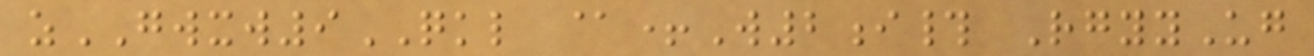zGWXW9QKL @+W2i# RgyyUg
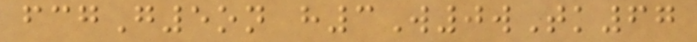fcgG5on h3W0wTk67
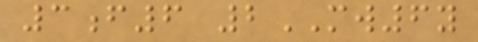3f6 2MW6y
